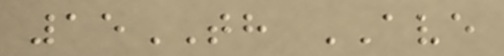15TH AVE
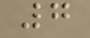7
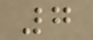7
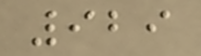929
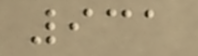931
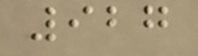927
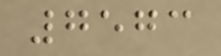7573
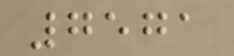7571
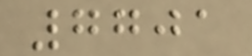7701
